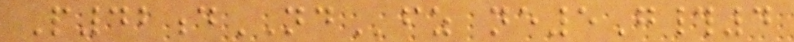P42dNDfz ne5G#4
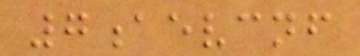7aevcnf
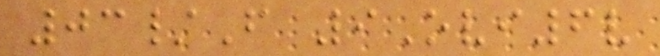03/F 9Ovi6v
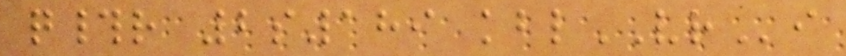q#r 2s189 kblVRi
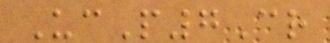UcP7Cr
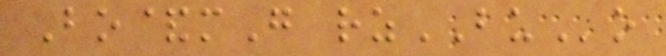Bo&mG rzBUo
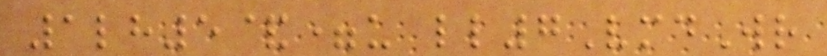1lh5&=u ll7VmdWr
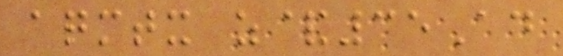aqmtx z&35Ad
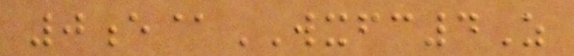0e@WXFC4Z
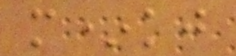m*kj
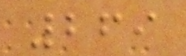269
